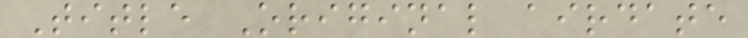Title Original airdate
